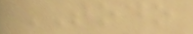TODO
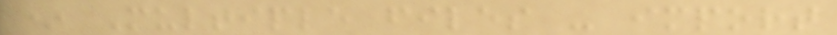* Multiple files - import
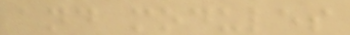and modules
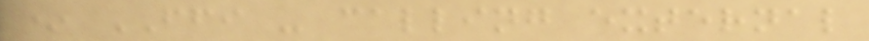* FFI - calling external
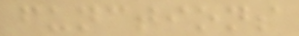functions
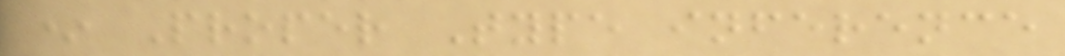* Proper Type inference
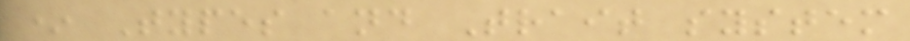* Types and Trait system
